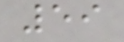59
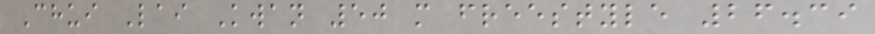Chui Lai Kwan 50 m freestyle 26.39
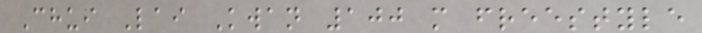Chui Lai Kwan 100 m freestyle
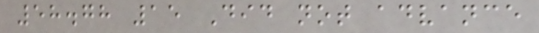58.78 15 Did not advance
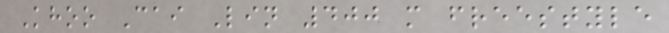Khoo Cai Lin 400 m freestyle
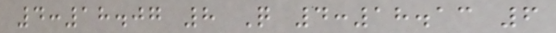4:18.07 8 Q 4:18.13 6
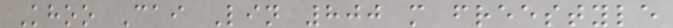Khoo Cai Lin 800 m freestyle
